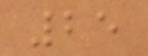25
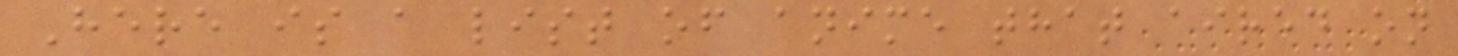Here is a list of anime that aired on
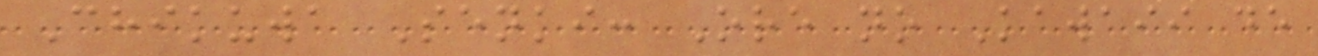Chikuwa Senki: Ore no Kawaii de
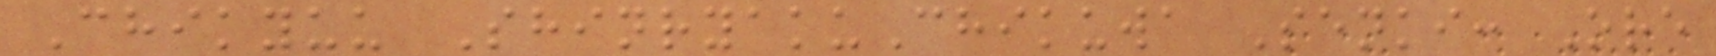Chikyuu ShinryakuChikuwa Senki: Ore
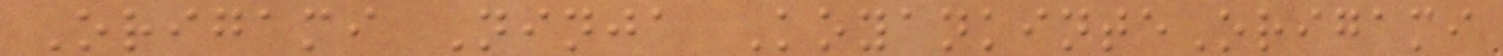Origami Ninja KoyankinteOrigami
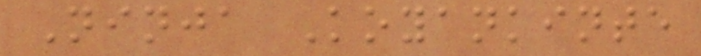Ninja Koyankinte
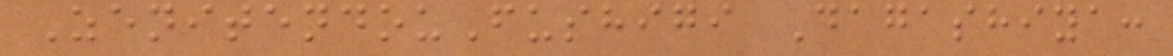ZenitendouFushigi Dagashiya:
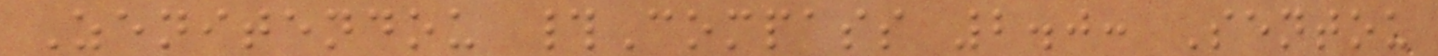Zenitendou #Compass 2.0: Sentou
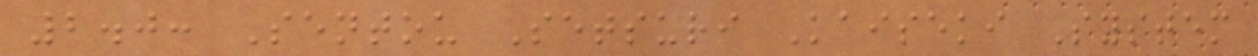2.0: Sentou Setsuri Kaiseki System
